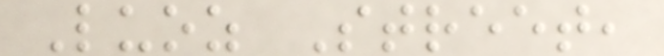Luoz Street,
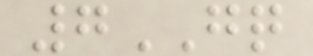7GQ
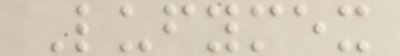Lufymex
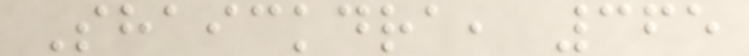Shaickdra, 365
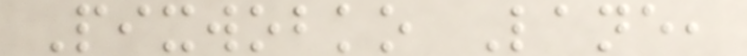Pixwobko Lane,
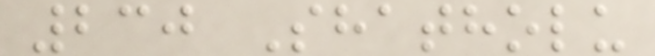230 Shatholu
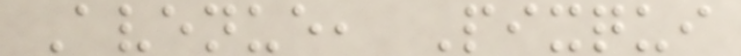Avenue, Pixqui
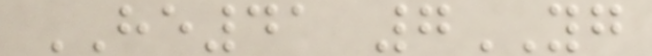HE41 7YG
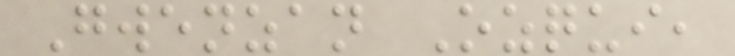Gwenzan Ozqui,
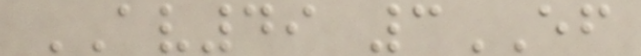AV49 3EF
